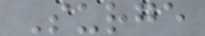Surge
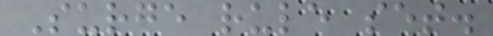Surge rule set.
